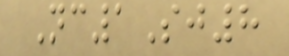Nc1Sj8
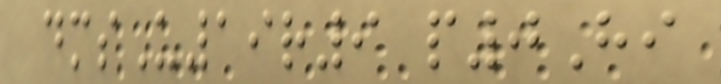dmsU19r9 p0Hi
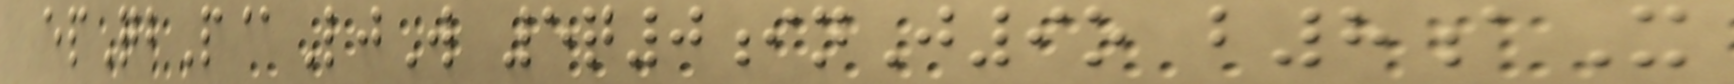epQbP@LjW 5q0inJ9o b8aX
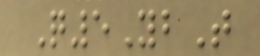Q5YbT
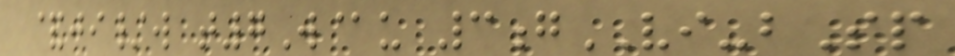&ji/w t7W@u 3gVI-bSp
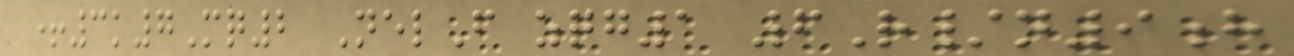+3k7Mq2 NelF zqg1 6R/n9h
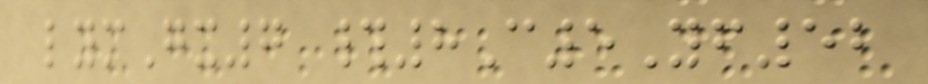lymGx7 #8C5Yf52
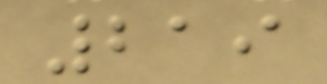219
